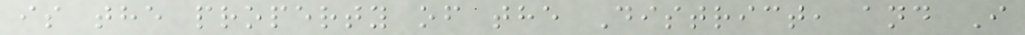is the property of the District, and I
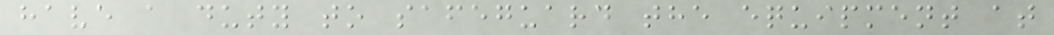have a duty to safeguard the equipment at
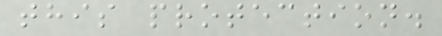this protection.
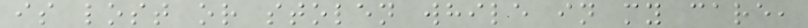is lost or stolen while in my care,
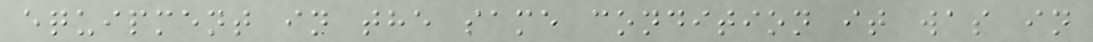equipment in the same condition it was in
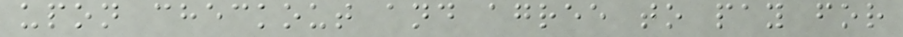upon checkout and agree to pay for
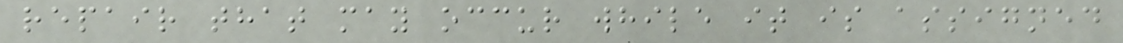repair that may occur while it is assigned
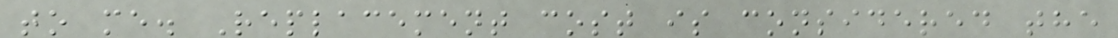to me. Replacement cost is considered the
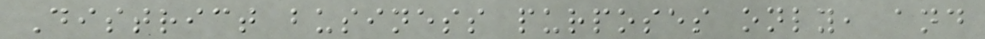District business purposes only, and
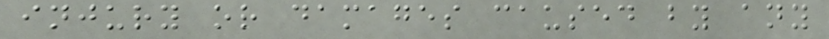injury or damages caused by any
